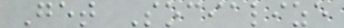Get Socialize
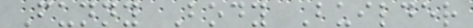Funny Body Builder
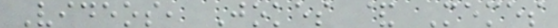Videos, Jokes & Memes
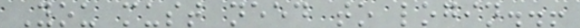You must need to login..!
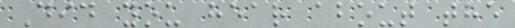Did you hear about the
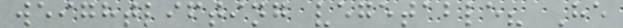weightlifting vegetable? He
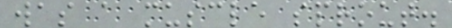was a muscle sprout.
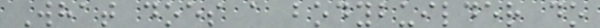What does a bodybuilder do
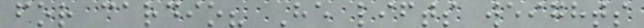for cardio? He lifts weights
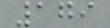179
